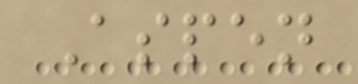Aspen
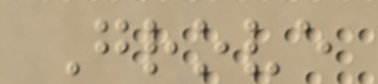Grove
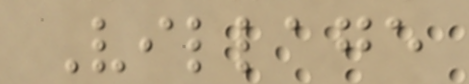Village
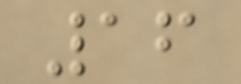16
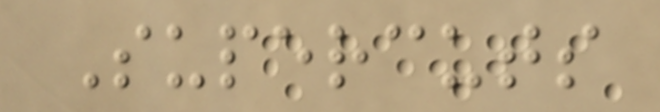Supercuts
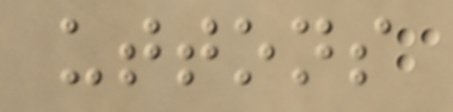uttons
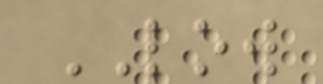LOW
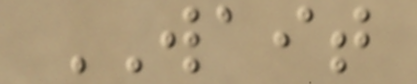WAIT
